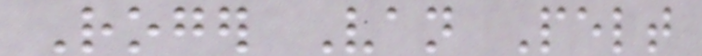Roger Van Pelt
